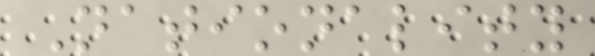Nationality
